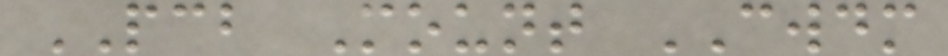PCB Mount CWDM
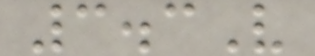3.3V
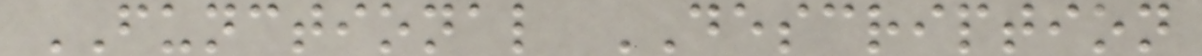FUNCTIONAL DESCRIPTION
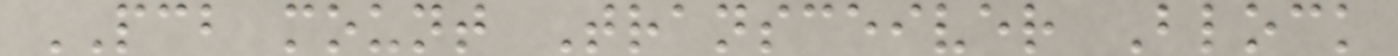PCB mount Transceiver Block
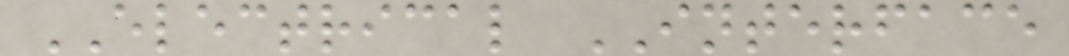ELECTRICAL INTERFACE
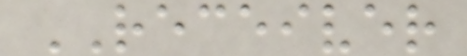RECEIVER
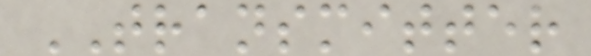TRANSMITTER
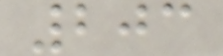203
